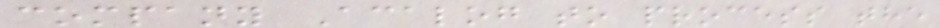company Acalog to process the
